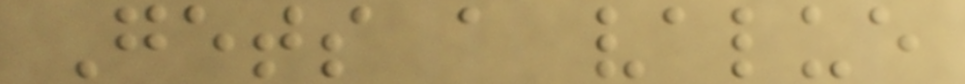Gets a value
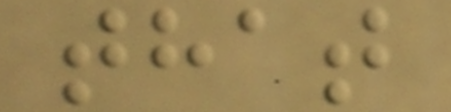that
